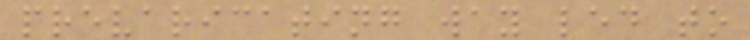prevaricating way led to
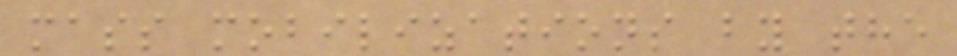mass mobilizations by the
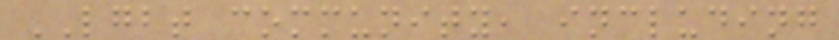LGBT community, including
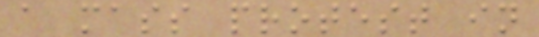a mass protest in
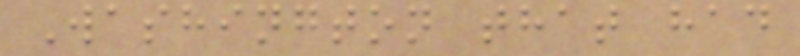Washington that had
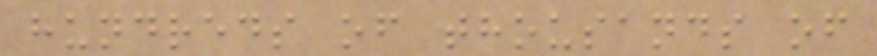hundreds of thousands of
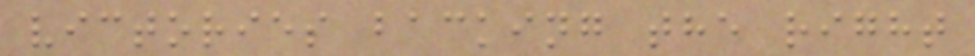victories backing the right
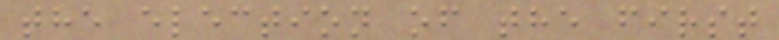the election of the first
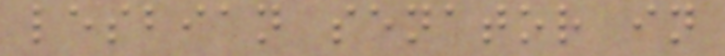lesbian senator in
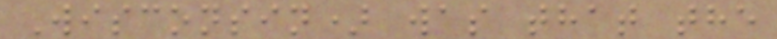Wisconsin) was that the
